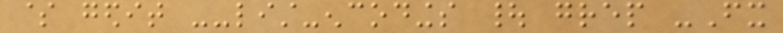$ gedit --list-encodings | grep -Fx
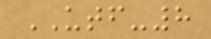UTF-8
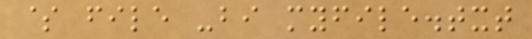$ file -bi myfile.txt
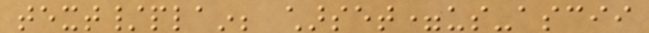text/plain; charset=us-ascii
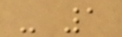- 1
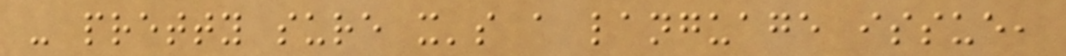- pretty sure it's a language issue,
